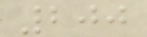200
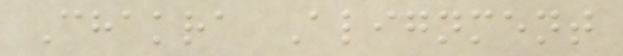Chakra Alignment
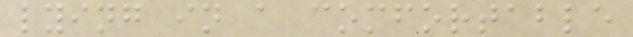lying in a comfortable
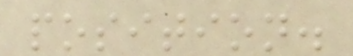position.
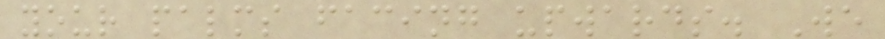your palms facing upwards. We
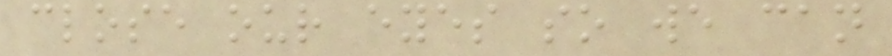close our eyes so we can
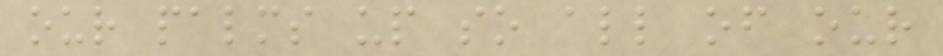our palms up so all of our
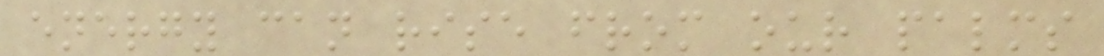energy can rise from our palms
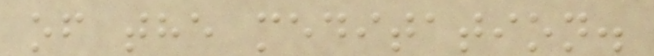of the meditation.
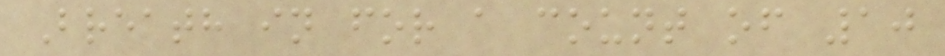Breath in for a count of 10
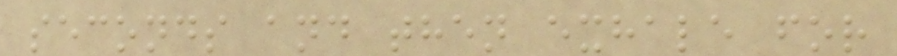seconds and then exhale for
